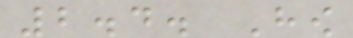2.4. How
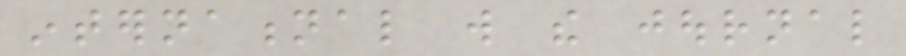international will the journal
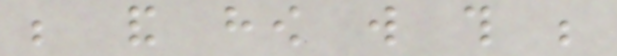be and how will this be
